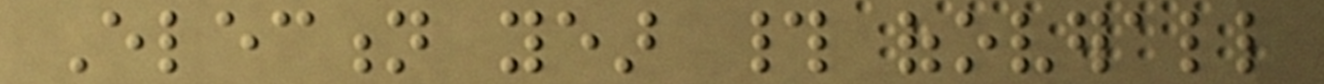Election year # ofoverall
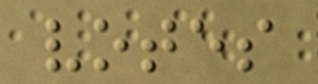votes
